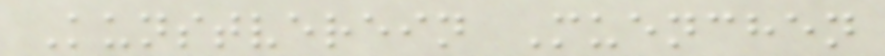Kunstverein Muenchen
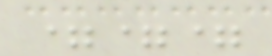===
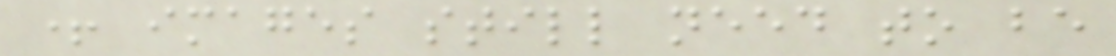+ images still need to be
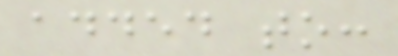added to:
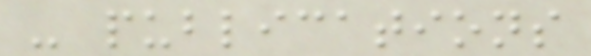- publications
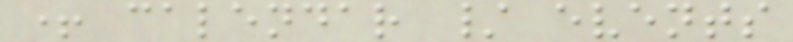+ calendar / events
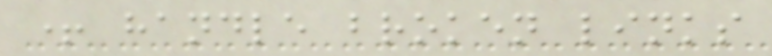+ handle broken links
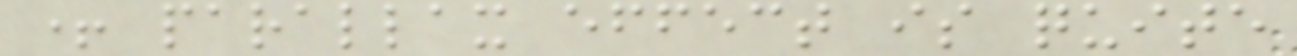+ parallax effect is quite
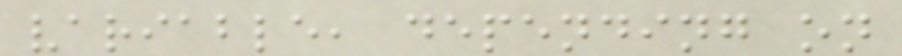variable, depending on
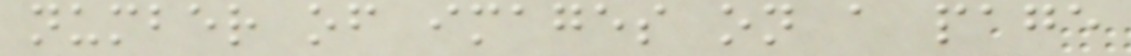number of images on a page
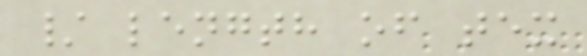/ length of tex
